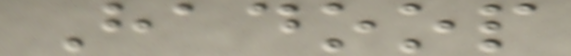Hadoop
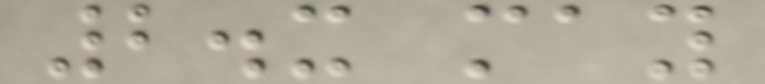2.x may
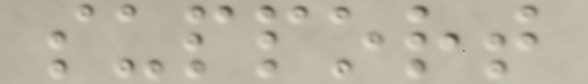support
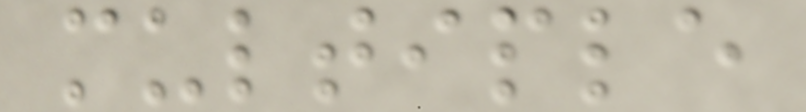multiple
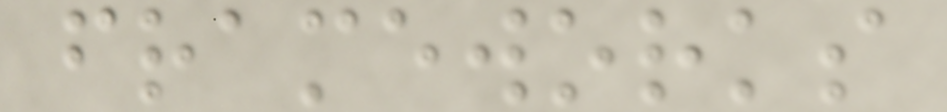frameworks
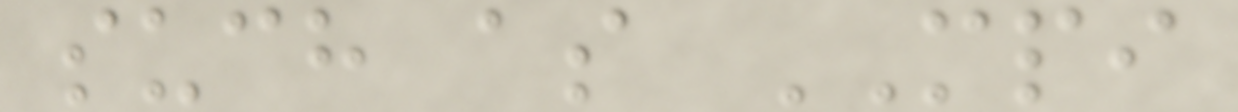such as MPI
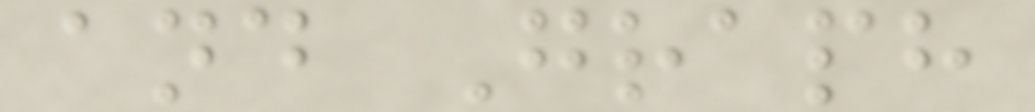and Graph
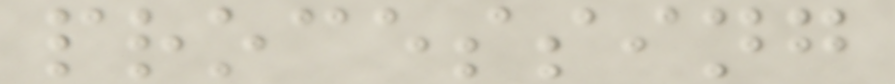processing
